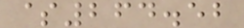$264.52
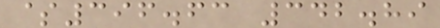$396.63 342.89
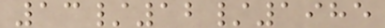13/12/1985
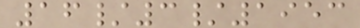16/3/1953
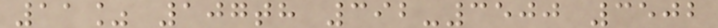11% 107th 392-3500 3502
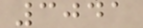3041
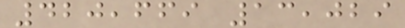420,669 13,029
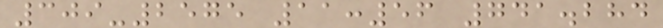309-2575 11:56 741.284
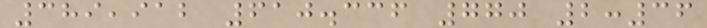389,912 610.336 770 2:36
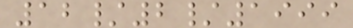12/2/1999
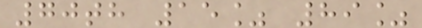70th 15% 89%
